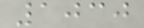1030
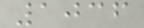1036
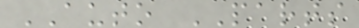AUTO PARTS
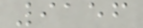9156
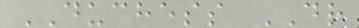DUCHESS DR
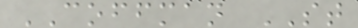COFFMAN ST
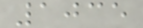1035
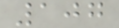107
